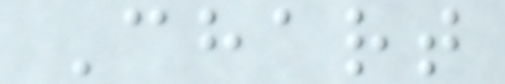Chart
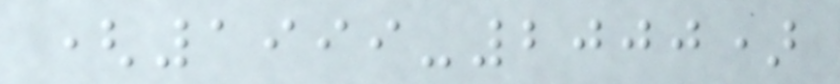(1999-2000)
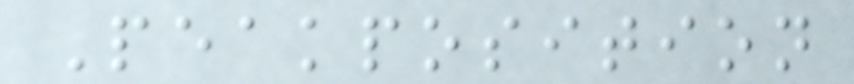Peakposition
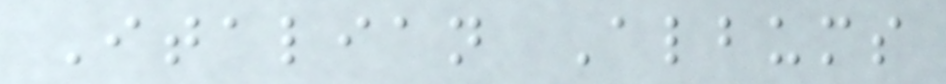Italian Albums
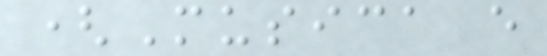(Musica e
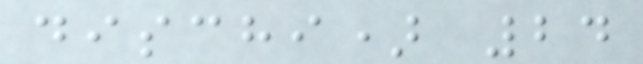dischi) 24
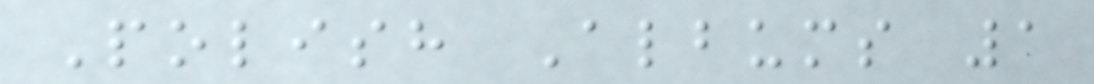Polish Albums 1
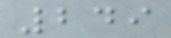249
